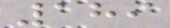189
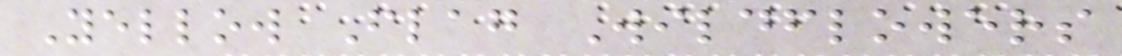Yellow Flag Wildflowers
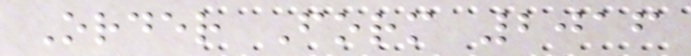Order Form 2016
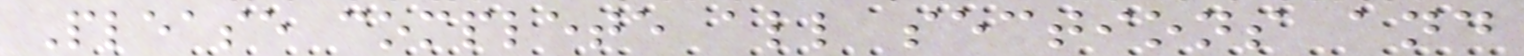Please complete all sections and
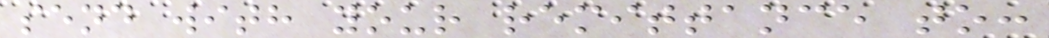send with your remittance to:
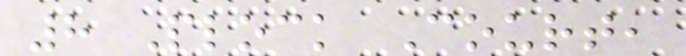8 Plock Court,
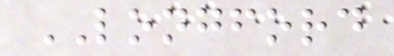LONGFORD
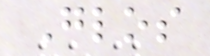Glos
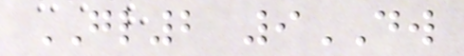GL2 9DW
